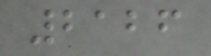2126
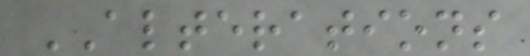ALTERATIONS
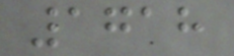1718
